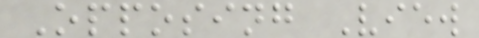Opposing View
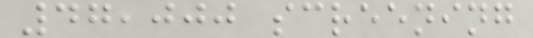47,000 screening
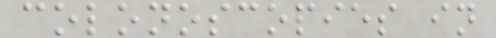colonoscopies in
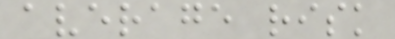average risk
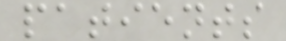patients
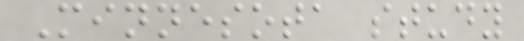Minnesota study
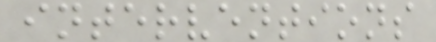interventions
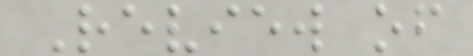Review of
